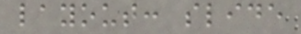layout: slide
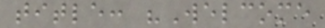title: "Welcome
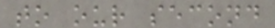to our second
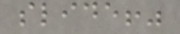slide!"
